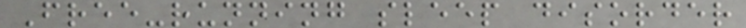Free-running sleep disorder
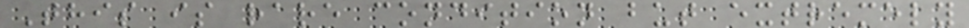This is rare condition but extremely
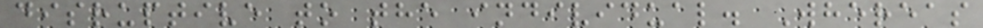disruptive to the individual. Whereas
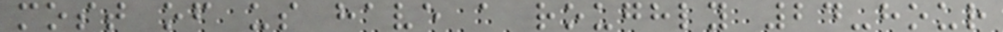most of us have a roughly 24-hour
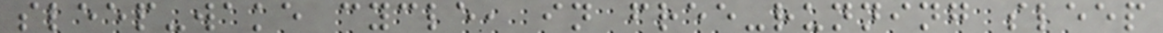sleep-wake cycle, in free-running sleep
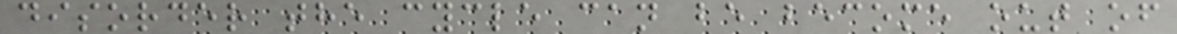disorder the cycle can be become out of
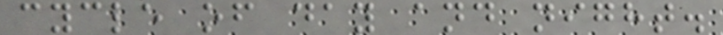cycle of day and night.
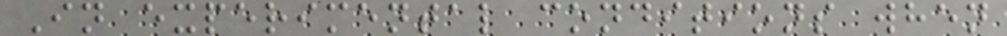In experimental conditions when
